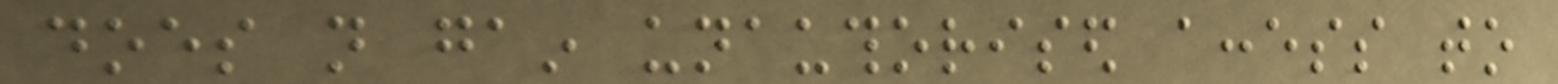does not gain unauthorised access to
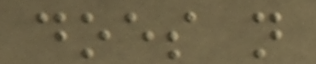does not
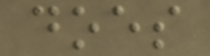does
